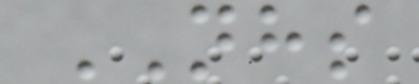NHS
